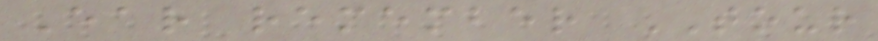Ear remember TOUR
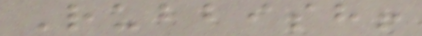Rubbish!
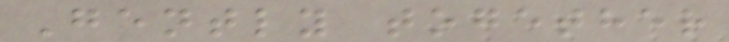Gently together
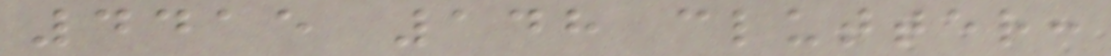4415 148 clutter:
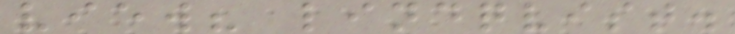view? lindqvist.
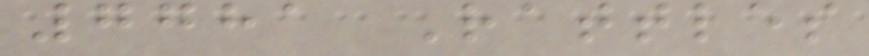7781 Rattles
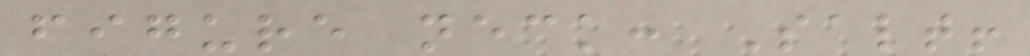figure neck: Salt!
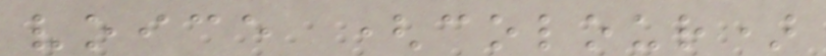voice (colour)
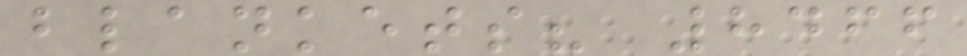blankets? 8466
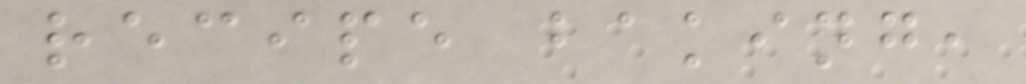recipe baking,
